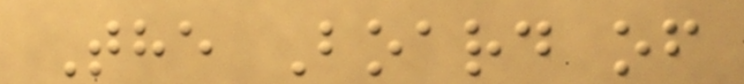The Board of
